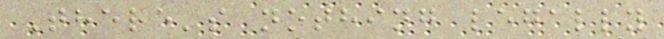There's nothing legally
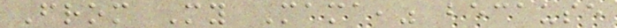From My Mama," because
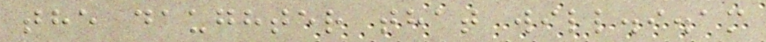the daughter that will.i.am
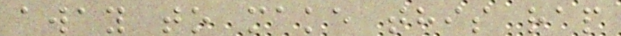away to make this rap
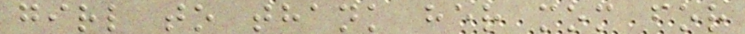girl to thank her mom for
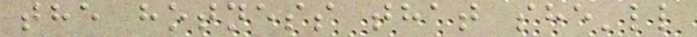the hotness that she'll
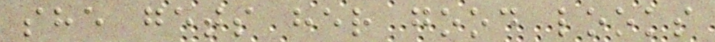she gets her good looks
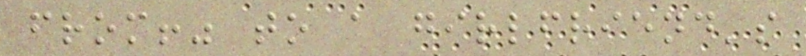from!" to a girlfriend's
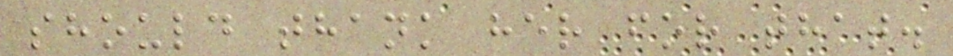should thank her for that.
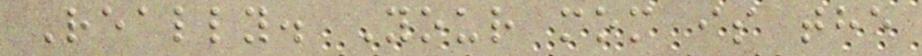Really. Your mom is the
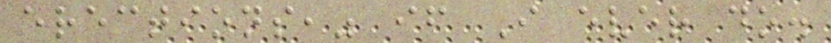erections," if I ever do.
